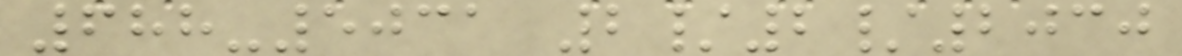688-5031 2/2/2030
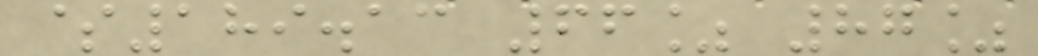$189.13 66% 87%
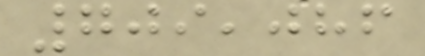709,086
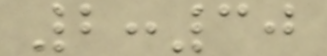2:30
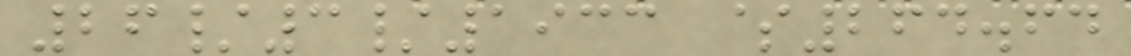26/3/1933 $264.64
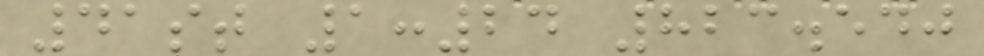41st 1:24 823.540
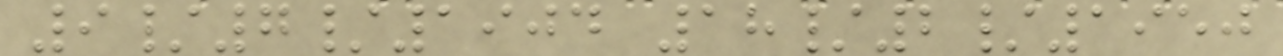9/7/1904 18/2/1950
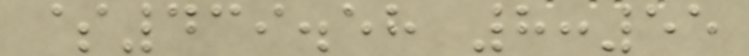$439.58 8:55
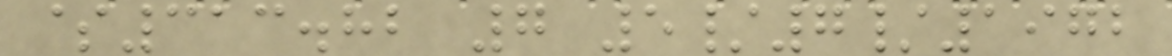$313.82 7 5/7/1972
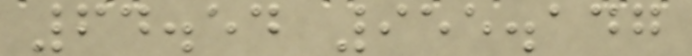64.54 955.147
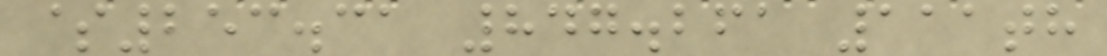$253.31 847.261 111th
